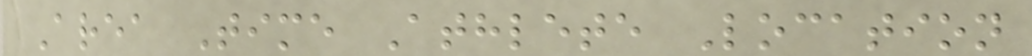Area Time Athlete Location
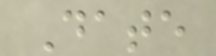Date
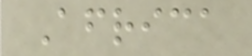Africa
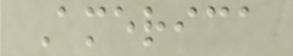America
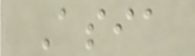Asia
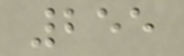255
